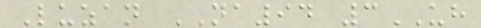Luzan NA94 3UH
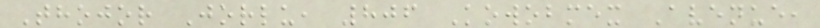Thojor Jorlu, 806 Kowobmex Avenue,
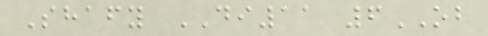Shafy DI11 6OB
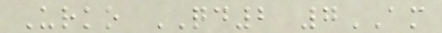Urko QD2 7AM
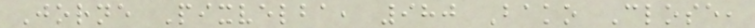Jorne Pixvelba, 980 Bako Close,
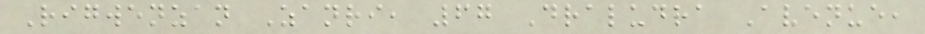Rigwenzan Zanri, 67 Draludra Avenue,
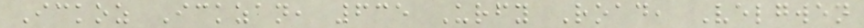Ickoz Ickzan, 635 Urfy Road, Velgwen
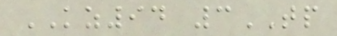KZ94 3TP
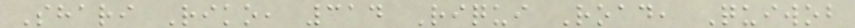Shari Riko, 314 Riqui Road, Quiwob
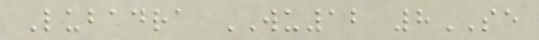Lubadra WU12 8SE
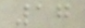17
